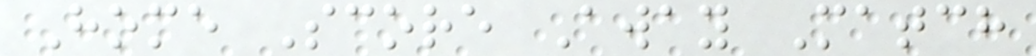Home Score Away Match
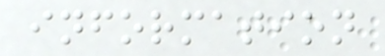information
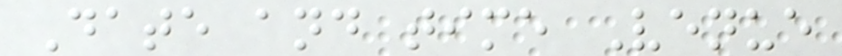Date and time Venue
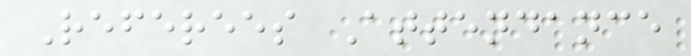Referees Attendance
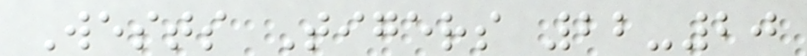Wests Tigers 22-20
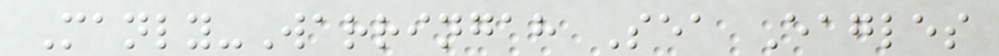Manly-Warringah Sea Eagles
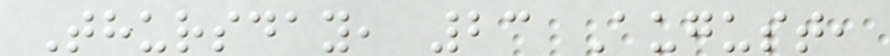Thursday, 23 August,
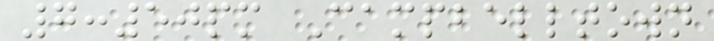7:50pm Campbelltown
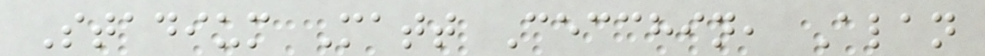Stadium Matt Cecchin, Alan
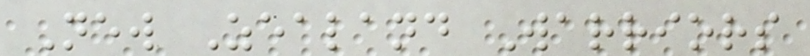New Zealand Warriors
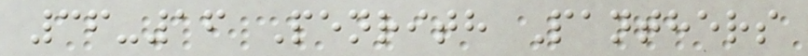36-16 Penrith Panthers
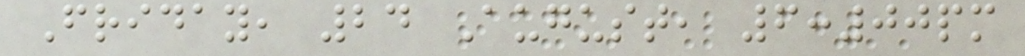Friday, 24 August, 6:00pm
